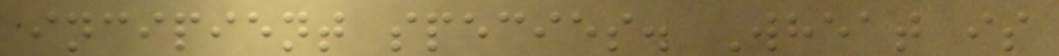incipient species. Wheat is
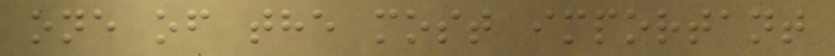one of the most important
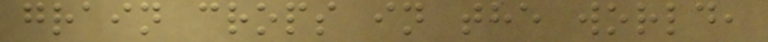grain crops in the world,
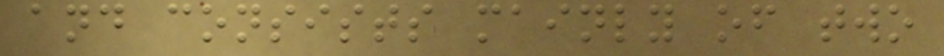and consists mainly of two
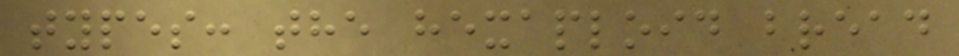types: the hexaploid bread
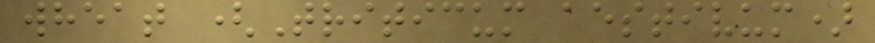wheat (Triticum aestivum)
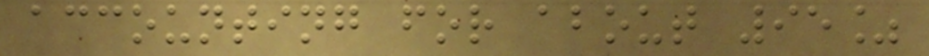accounting for about 95%
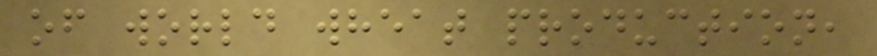of world wheat production,
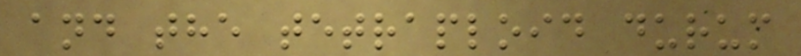and the tetraploid durum
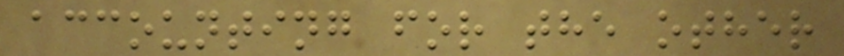accounting for the other
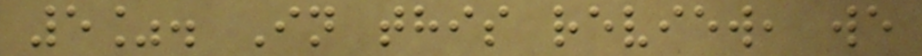5%. In this review, we
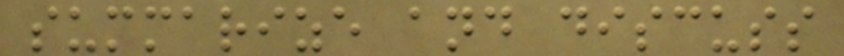summarize and discuss
